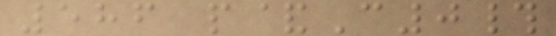586 p&C0#
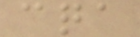cqa
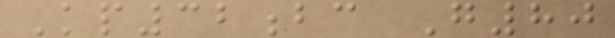Kp32bc G80
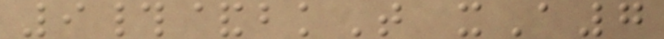9#&bkT xA7
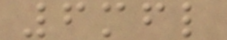6mfl
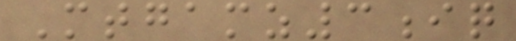Mtgamz3iq
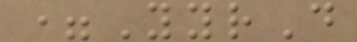=YyrD
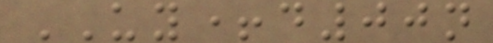UY+d00n
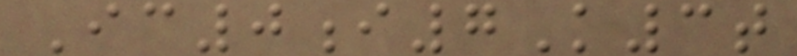Ic0i7K3t
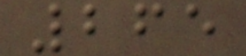265
